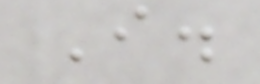I.
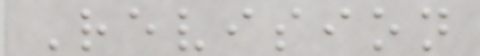Revision
